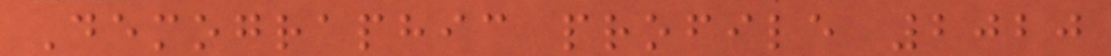Demographic profile 2020
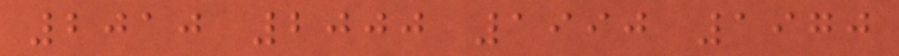2010 2000 1990 1970
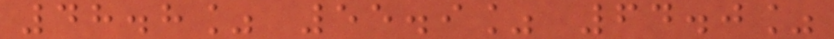48.8% 55.9% 64.0%
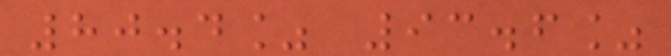80.4% 93.6%
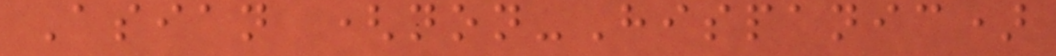Asian (non-Hispanic)
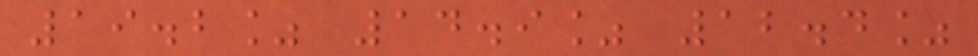19.2% 14.9% 12.4%
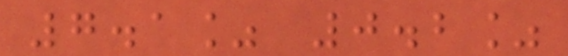7.1% 0.2%
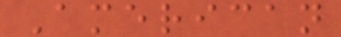American
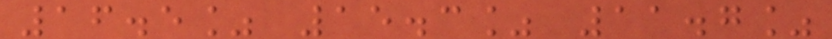16.5% 15.3% 11.7%
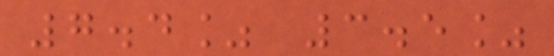7.4% 3.5%
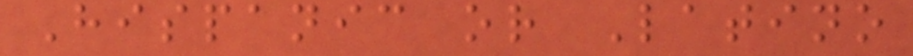Hispanic or Latino
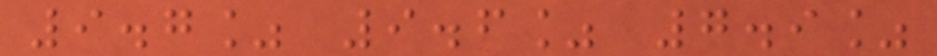9.7% 9.6% 7.9%
